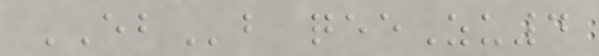EBb qeeZu4
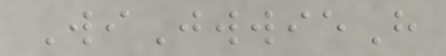WiJwwieH
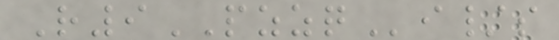R9PZZQi/s
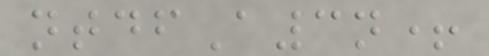ntdfA3n+
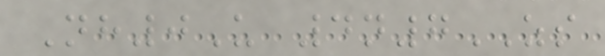Nh0U 4n7ZS
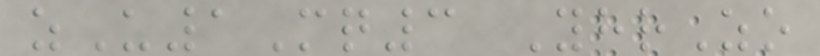zU1Mq3 YhrZo
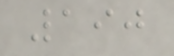190
